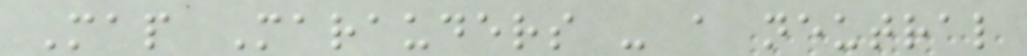Map Marauders - a neutral
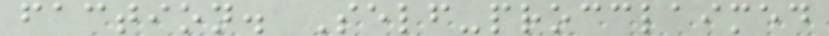faction. Self-procclaimed
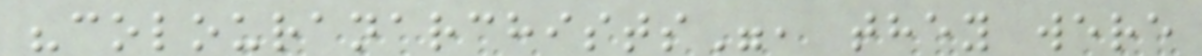"colouranarchists", they were
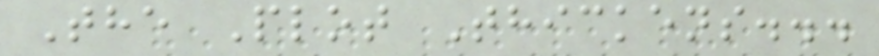The Plot Thickens...
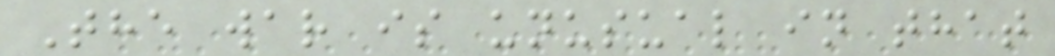The war is unusual in that
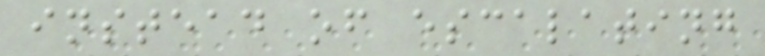instead of escalating
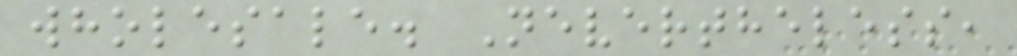wholesale. Nevertheless,
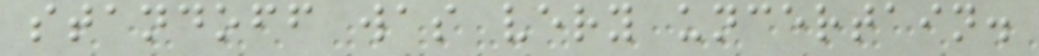standoff was very uncertain.
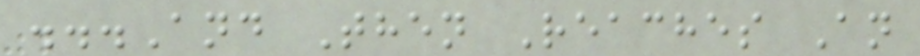...And Then Reaches An
